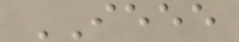IEEE
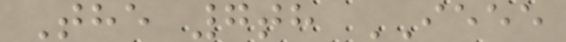The 7th IEEE
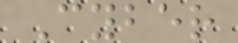Cyber
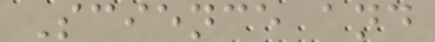Science and
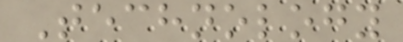Technology
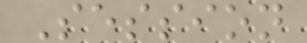Session
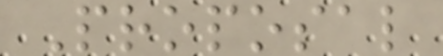Proposal
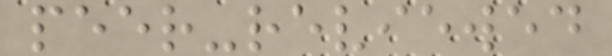peer-reviewed
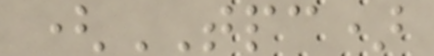(TPC)
